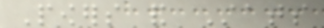Powers and Stats
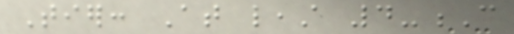Tier: At least 4-C
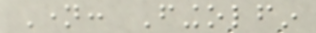Name: Fingolfin
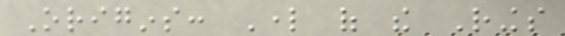Origins: Lord of the Rings
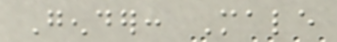Gender: Male
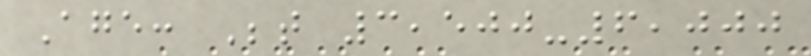Age: Between 3,500-6,000
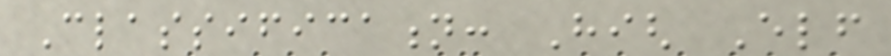Classification: High Elf
